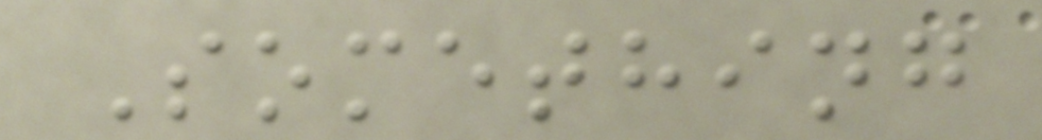Something
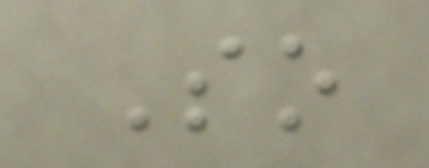So
